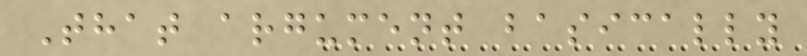That argument basically
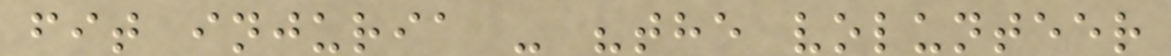fit injuria - "the volunteer
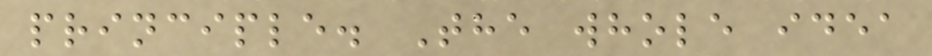principle. The whole idea
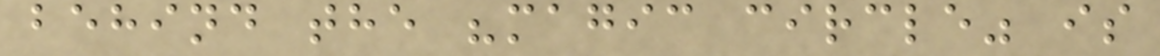behind the "magic circle" is
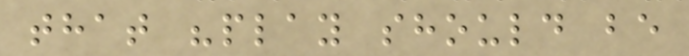that "play should be
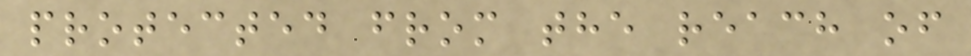protected from the reach of
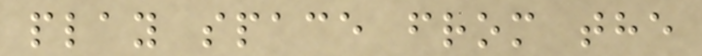play space from the
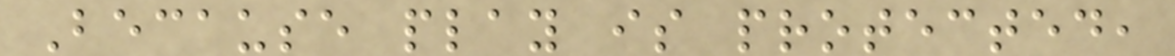Because play is protected,
